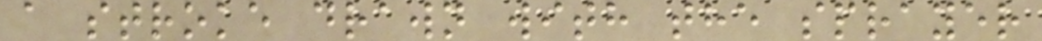a stroke drawn with the sprayer
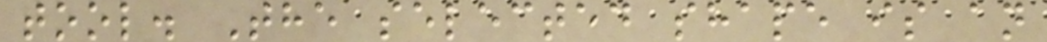tool. The selected shape is an
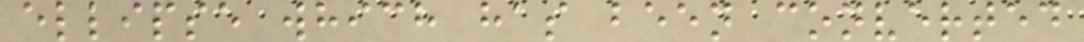ellipse which has been converted
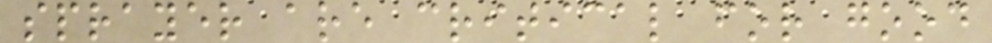sprayer are critical for good
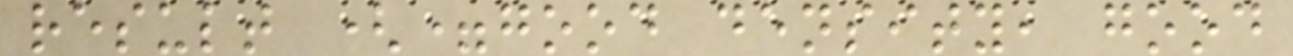result (=good density, good
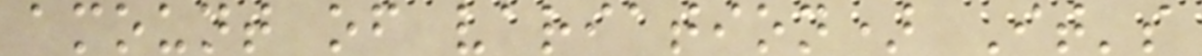amount of variation) It's
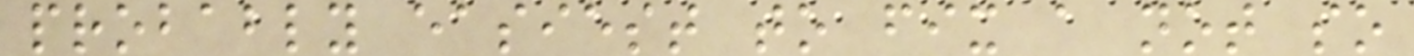probably easiest to fix a not so
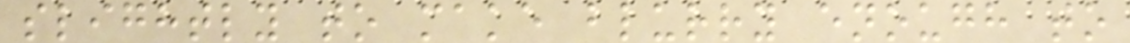slightly to make blurry enough to
